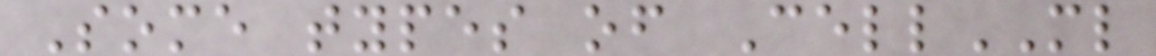Some types of CellML
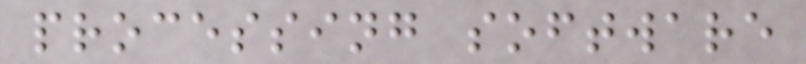processing software
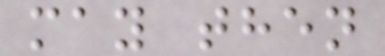may then
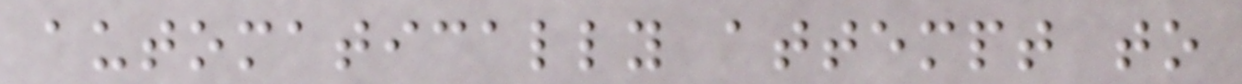automatically attempt to
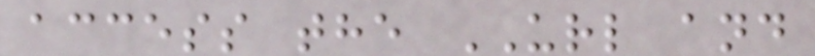access the URL and
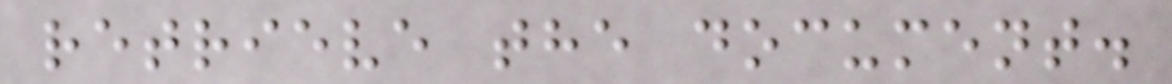retrieve the document.
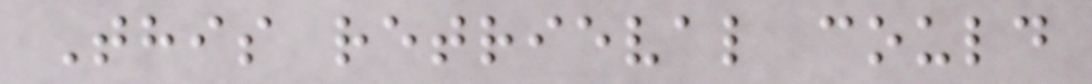This retrieval could
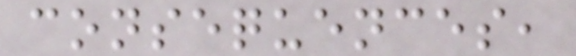consequences,
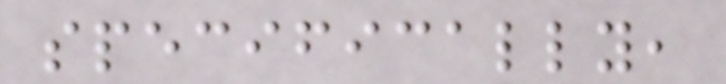specifically,
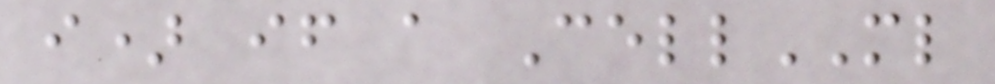i) if a CellML
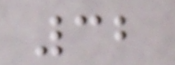32
